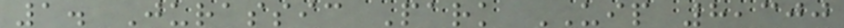1. Jurassic Park UIP 8,300
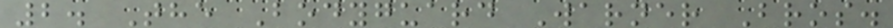2. The Bodyguard Warner Bros.
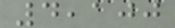4,100
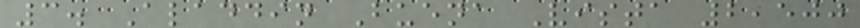3. Aladdin Buena Vista 2,500
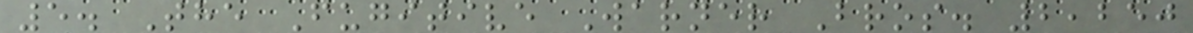5. The Fugitive Warner Bros. 2,250
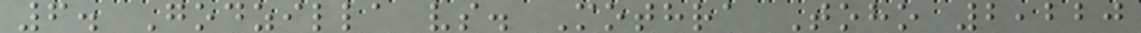6. Godzilla vs. Mothra Toho 2,220
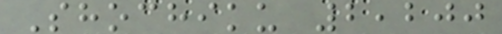Shochiku 2,200
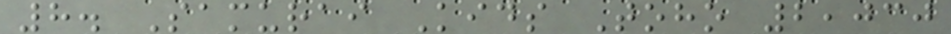8. Samurai Kids Toho 2,030
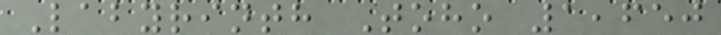Labyrinth Toho 1,650
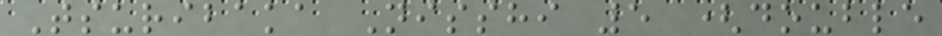Tsuribaka Nisshi 5 (double
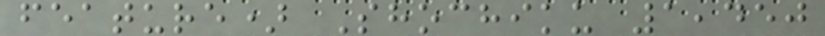feature) Shochiku 1,450
